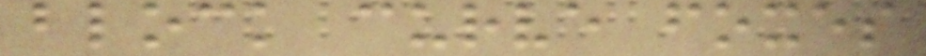block curve foxes
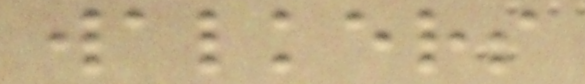walkers
